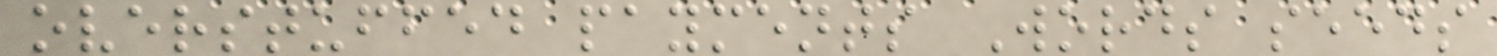overstuffed payments Words seeds
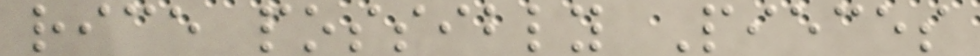rice possibly Pieces
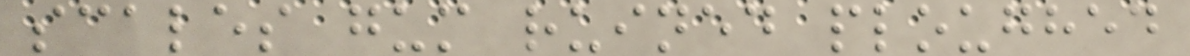scales gum ruined ploughed
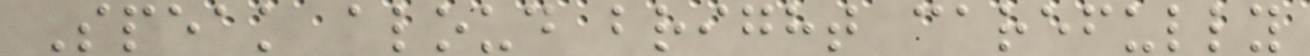Speak aloud bright carefully
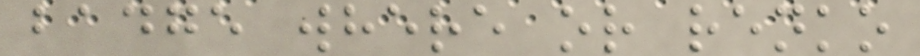badge where or renko
